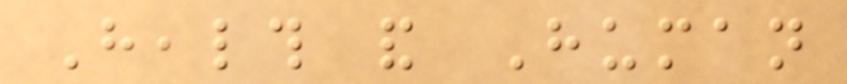Health and Human
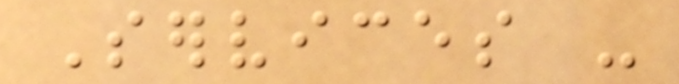Services -
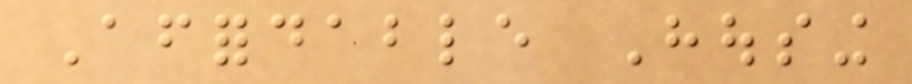Affordable Housing
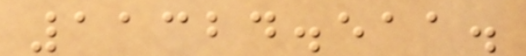11324.511.
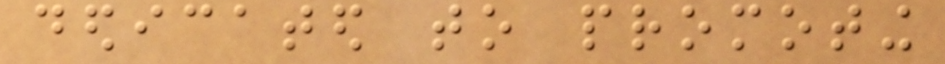dedicated to promoting
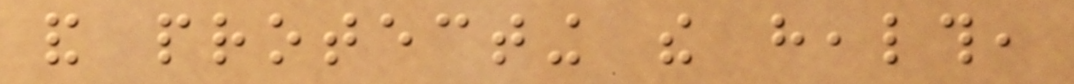and protecting the health,
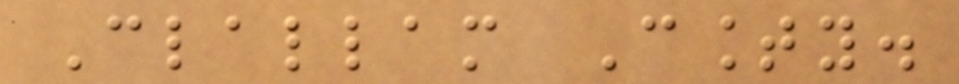Clallam County.
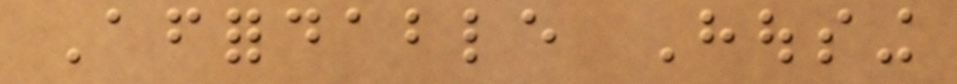Affordable Housing
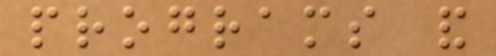programs and
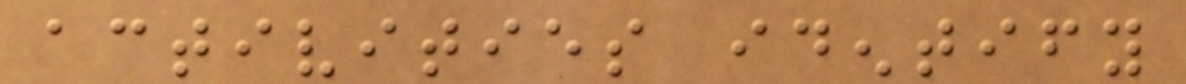activities identify
